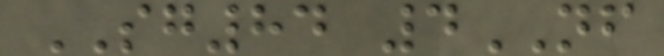SG84 4NF
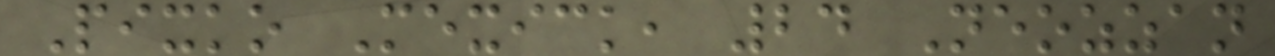Pixko Mexick, 24 Neozzan
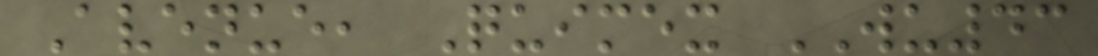Avenue, Quimex WU43
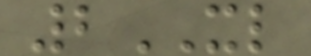2XL
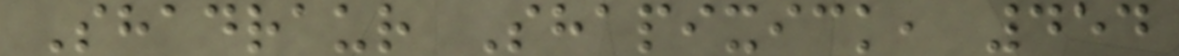Shadraur Shapixick, 454
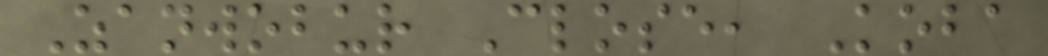Zanwobur Close, Koba
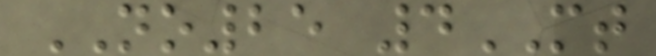NO25 4MT
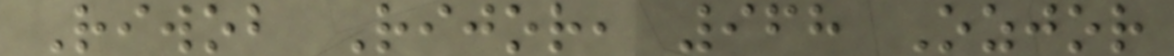Riwob Rijor, 968 Ozjor
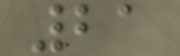21
